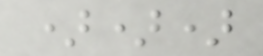)))
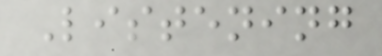Listening
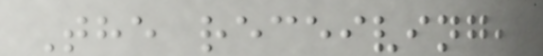The receiving,
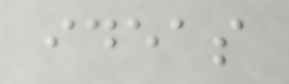ideas
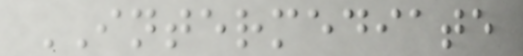INTERMEDIATE
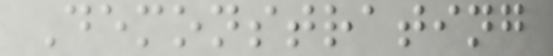Demonstrating
